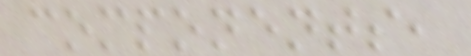components,
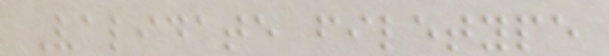Validate filetype
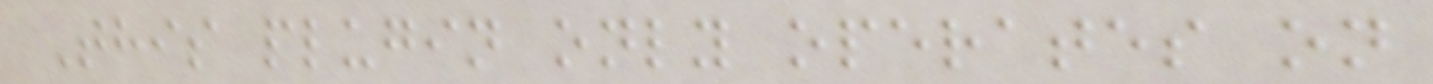This plugin only operates on
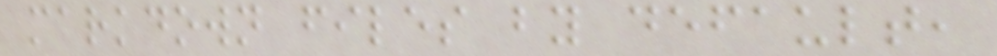markdown files by default,
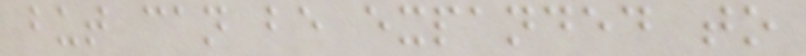but can be expanded to
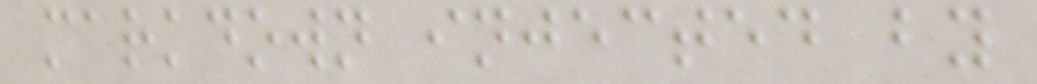markdown injected by
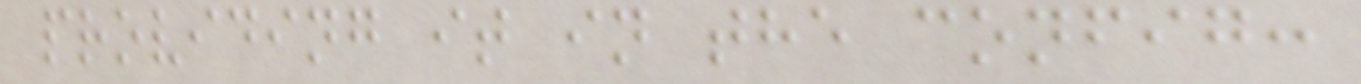providing it in the config:
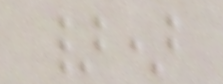})
